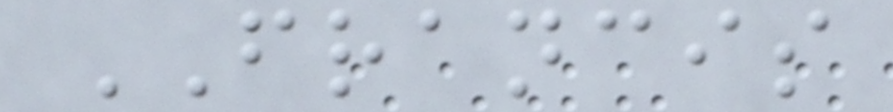FRANCIS
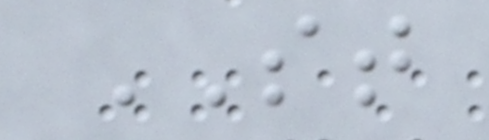ST
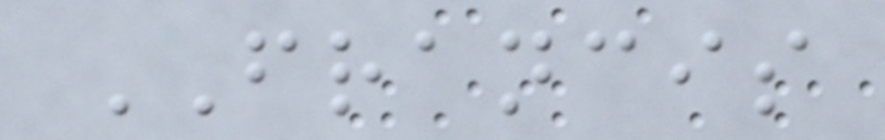FRANCIS
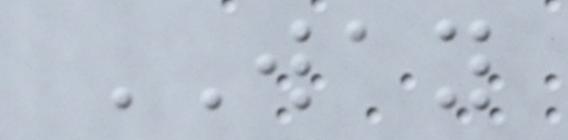WAY
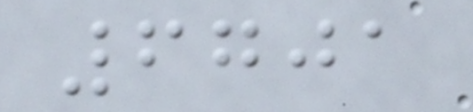6701
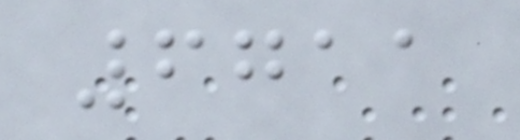6711
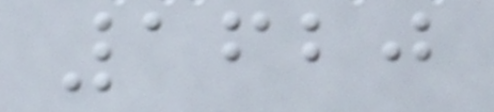1620
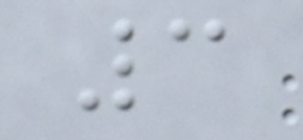3
